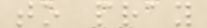to pray
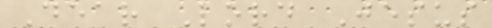Dear Lord Jesus
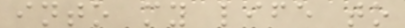into my life to
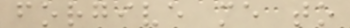forgive me to
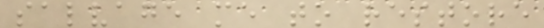salvage me to restore
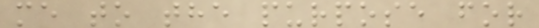me to the purpose for
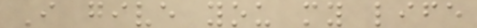I give you my life
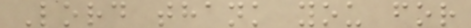Lord thank you for
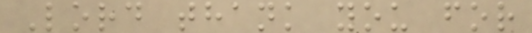Lord thank you for
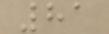81
